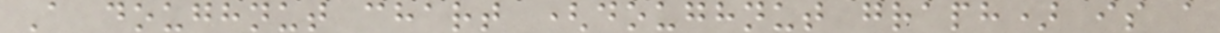A doughnut chart (doughnut graph) is a
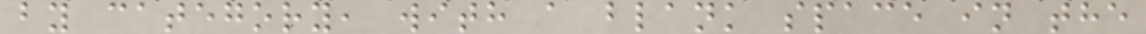by category, with a blank space in the
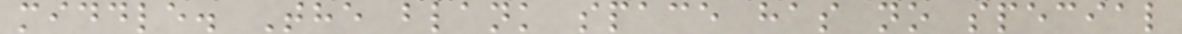middle. The blank space has no special
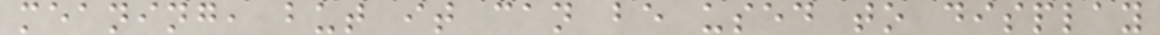meaning, but it can be used to display
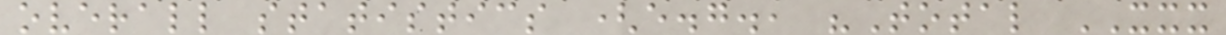overall statistics (e.g., "Total XXX
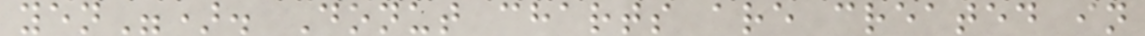yen"). Donut charts are created in
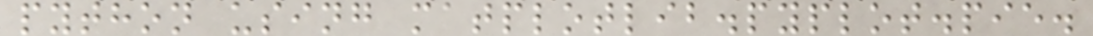python using matplotlib.pyplot.pie.
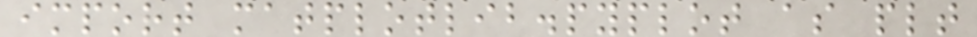import matplotlib.pyplot as plt
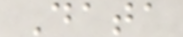Data
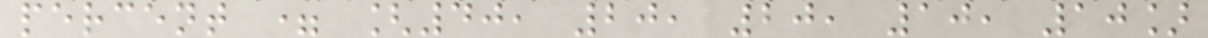percent = [40, 20, 20, 10, 10]
